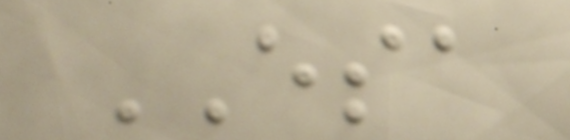ESA
